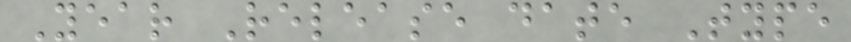Year Release date Type
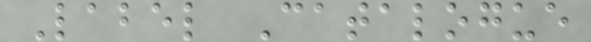Label Catalogue
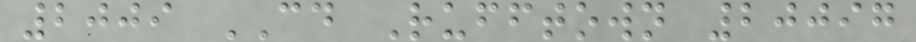2009 CD Rufftown 20097
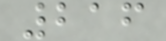216
